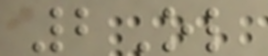2Ol
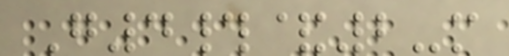G4#&2-m
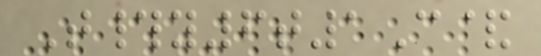T#y6t1C&
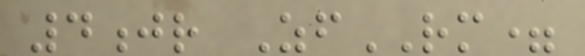4jr ZfRM=
